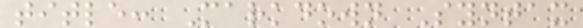title: Markdown Syntax
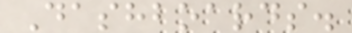Dashboards.
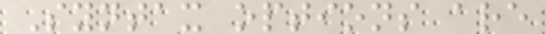Syntax options are
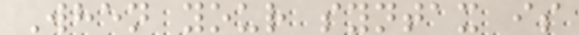When your syntax is
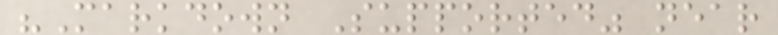"Markdown Supported" near
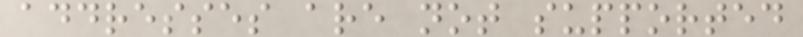addresses are not supported
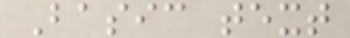Basic text
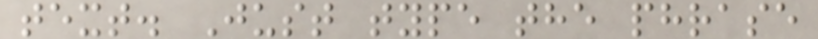text. Just type the phrase
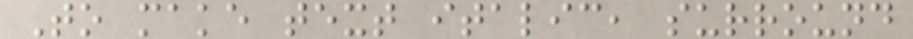To make text italic, surround
